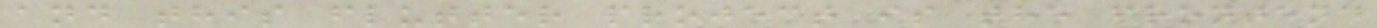and this flutter project is the frontend
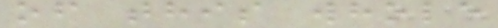of this whole
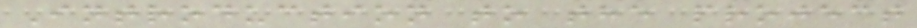Introduction to the project
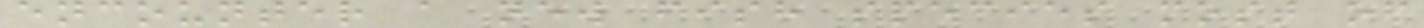encounter a new fish species most of
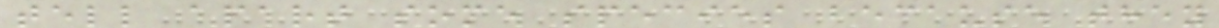tell apart some species because they
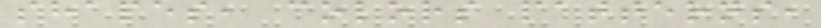shapes, colors patterns,
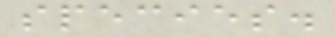species.
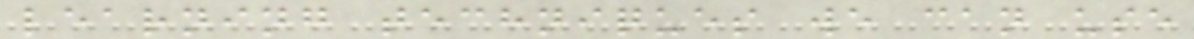learning techniques we can use
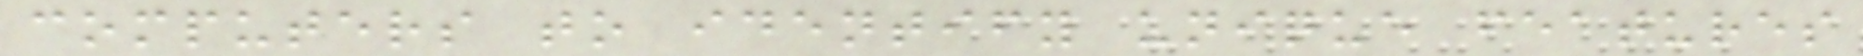computers to identify unique features
